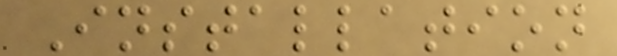Installation
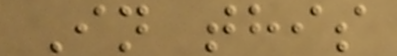In this
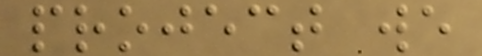project we
